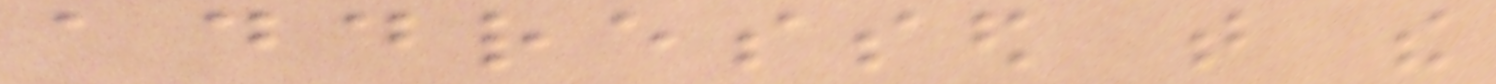addressed that the
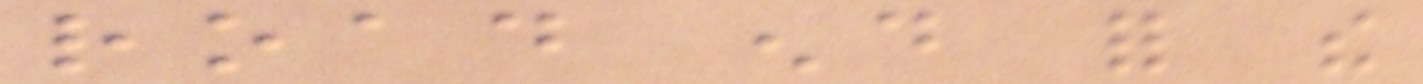road end for the
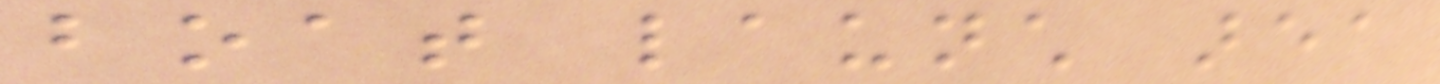boat launch area
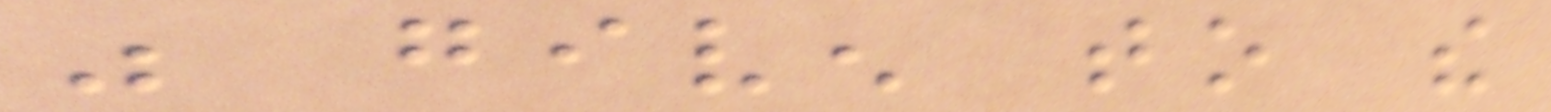was given to the
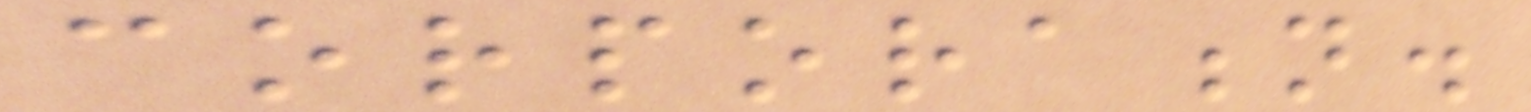corporation.
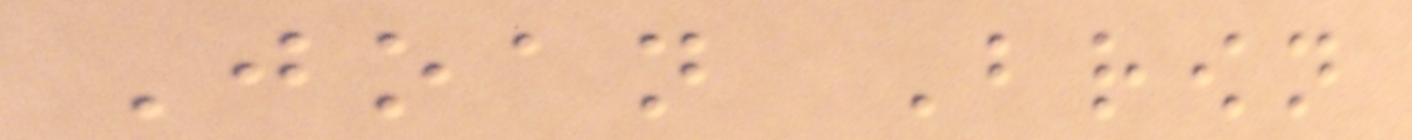Joan Brown
